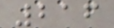216
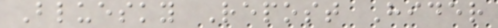Bluesky Repost Hider
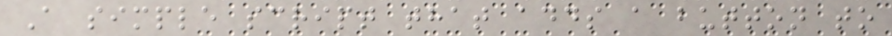A simple script that adds a button to
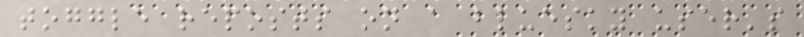toggle reposts on a bluesky user's
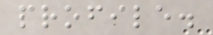profile.
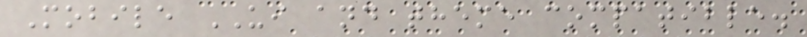Mobile UI and theme compatible.
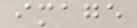image
